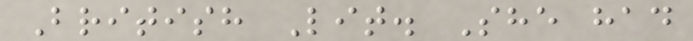British Lit. She had
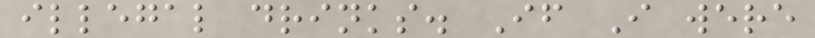illegal drinks. If I were
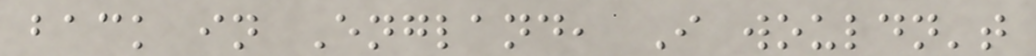back in England, I wouldn't
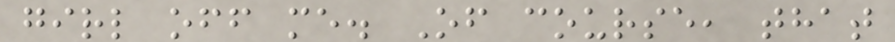girl off me. Of course, that
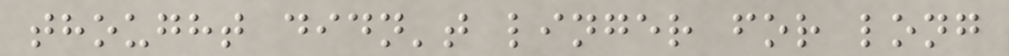thought didn't linger for long
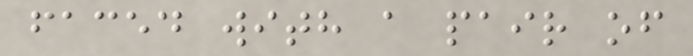faced with a pair of
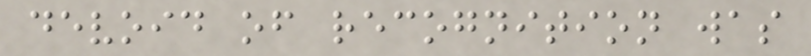devoid of recognition was
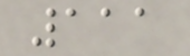111
